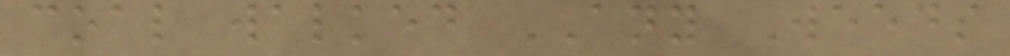coal walked ANY Weeds
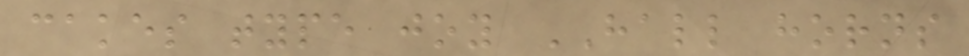cakes type joy HALL horns
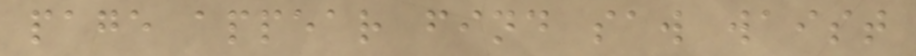page appear find saw waist
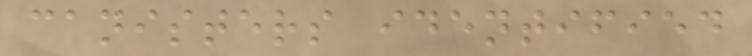canisters identified
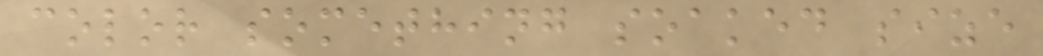color something soaked size
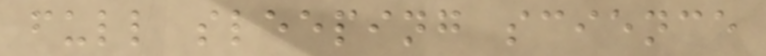full sleeping science
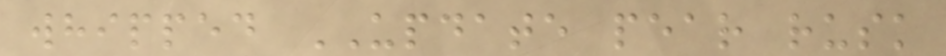whipped UPDATE pear rusk
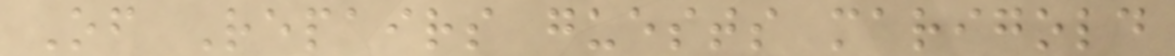Of Repairs guests marigold
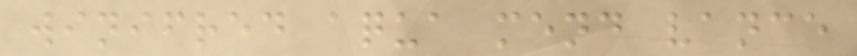winifred aqua mend vance
